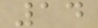14
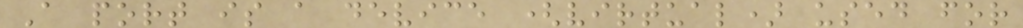A port is a device (virtual) used for
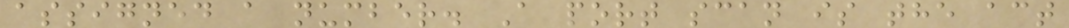assigned a number. A port scan is the act
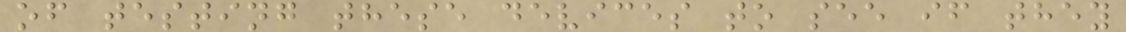of testing these devices to see if they
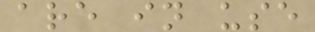are in use
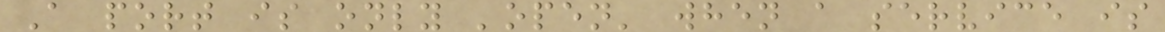A port is only 'open' when a service is
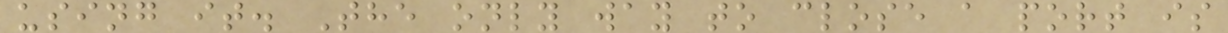using it. The only way to close a port is
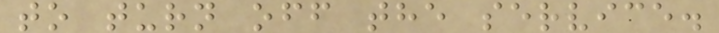to turn off the service.
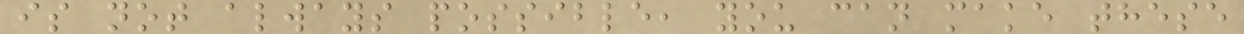is not always possible, you can make these
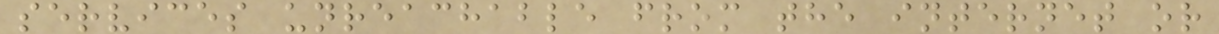services unreachable from the internet or
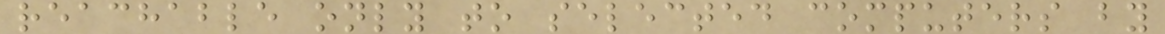reachable only to selected computers by
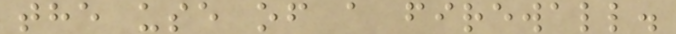the use of a firewall.
